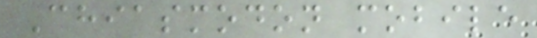Chiasmodon mobile
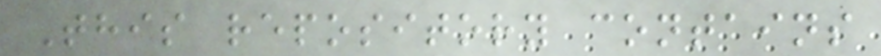This repository contains
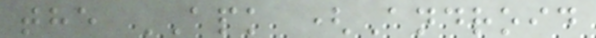the APK (Android
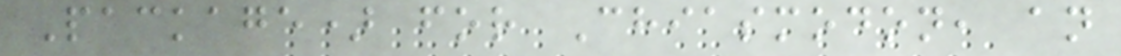Package) for Chiasmodon, an
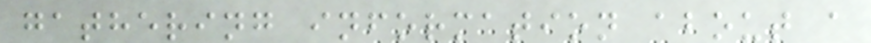gathering information about a
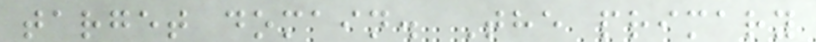target domain. The primary
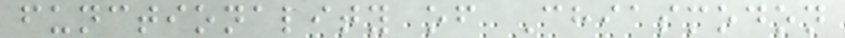functionality of Chiasmodon
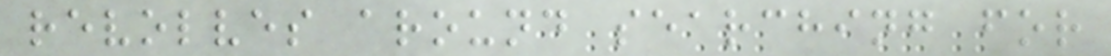revolves around searching for
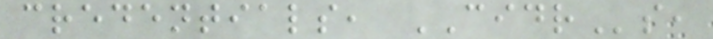credentials, CIDRs,
